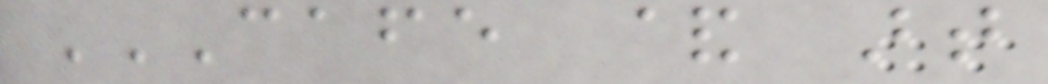CAFE & ART
